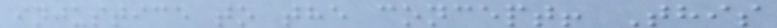injustice to the concept! This
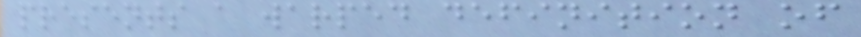presents a warped definition of
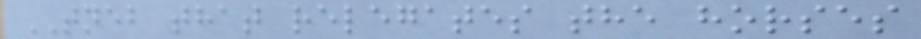TNEB that relegates the horses
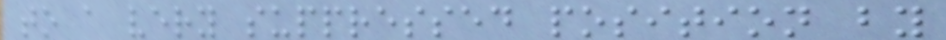to a very suppressed position by
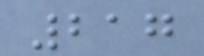217
